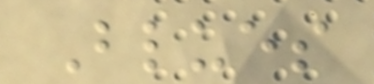Blues
